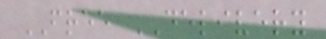FREE DELIVERY
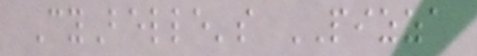CyBelle's PIZZA
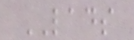LADS
